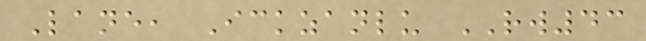Lane, Ickzanlu RW43
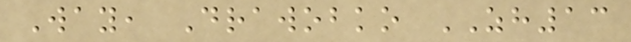Way, Drawobko ZH13
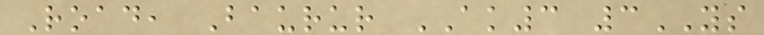Road, Baurur AK3 3YS
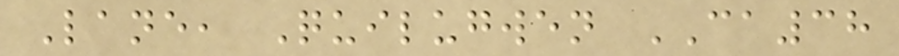Lane, Quilugwen CA38
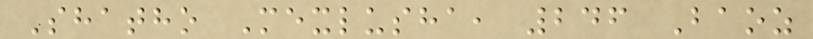Shatho Mexlusha, 246 Baoz
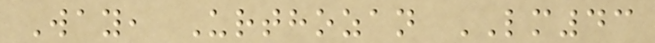Way, Urthozan LM43
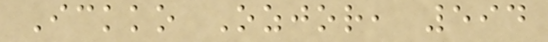Ickko Ozjor, 594
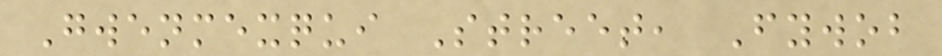Gwenmexqui Street, Fywob
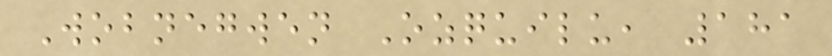Wobnegwen Ozquilu, 181
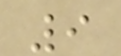9
